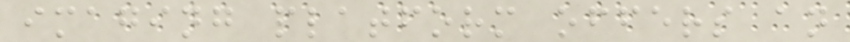imaging platform offers an
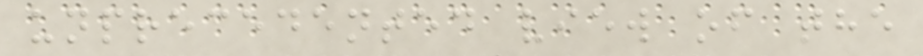unprecedented view of the
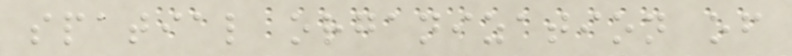spatial organization of
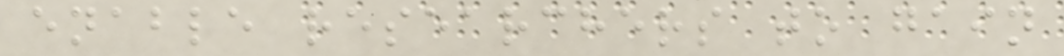enable researchers to gain
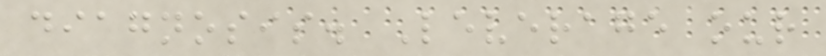diagnosis. Leverage our
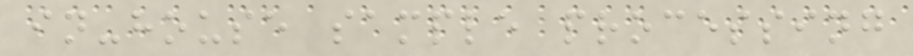in-house sample processing
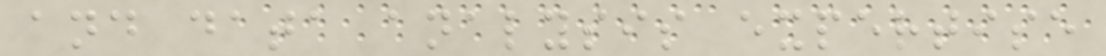and data analysis expertise
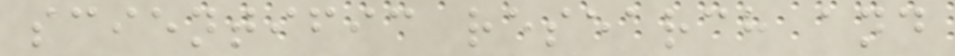scientific research and
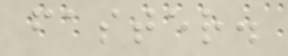faster.
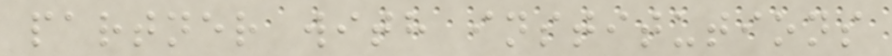partner with institutions
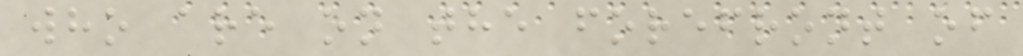who are on the forefront of
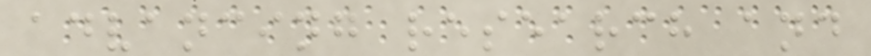advancing research and
